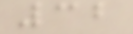32
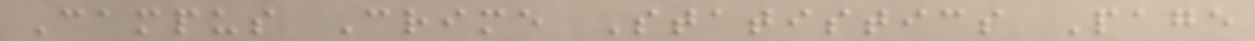Campus Crime Statistics Page
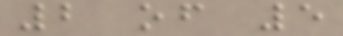2 of 5
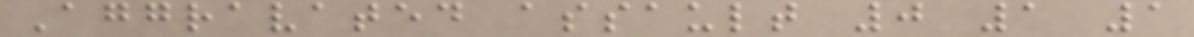Aggravated assault 0 1 1
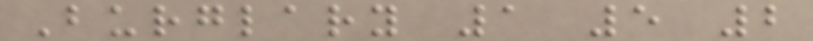Burglary 1 5 2
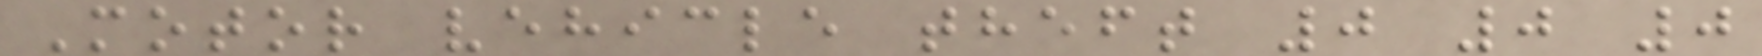Motor vehicle theft 0 0 0
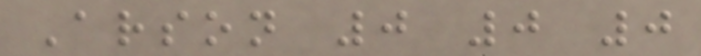Arson 0 0 0
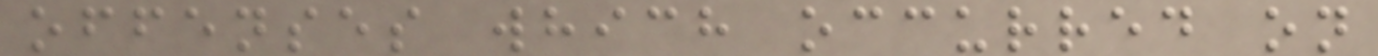offenses which occurred on
